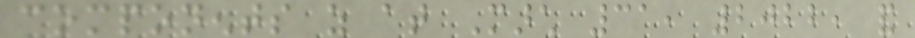components as at March 31, 2022, and
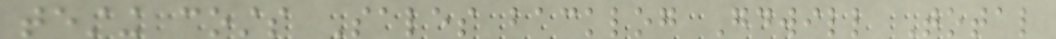testing costs Sales backlog Goodwill Total
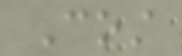Cost
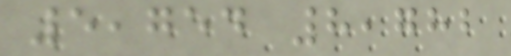5,754 8,782
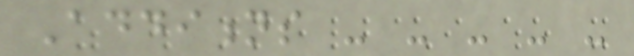Additions - - - - -
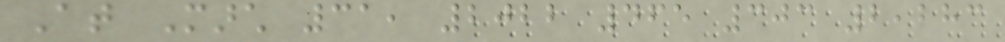At March 31, 2022 465 303 2,283
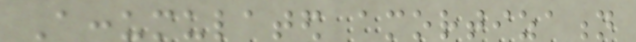Accumulated amortization
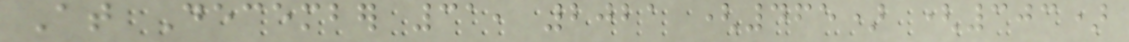At December 31, 2021 (465) (303)
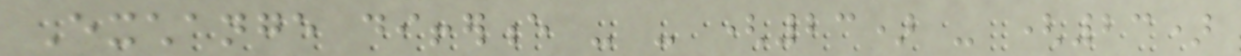Exchange difference - - (23) - (23)
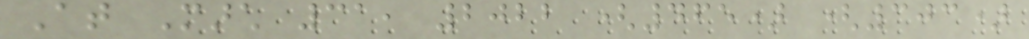At March 31, 2022 (465) (303)
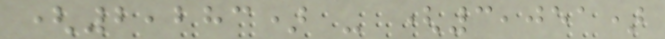(2,283) - (3,051)
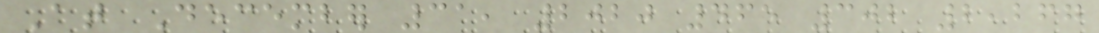At December 31, 2020 465 302 2,267
